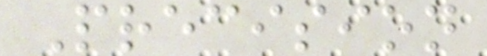Precision
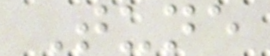Tune
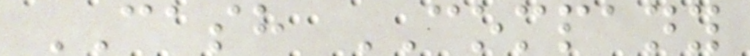CASH COMPANY
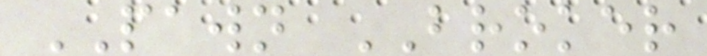PAWN BROKER
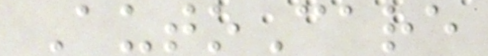AutoCare
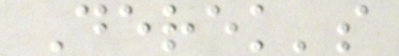Derek's
